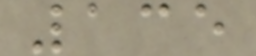135
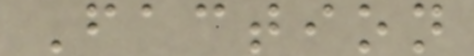Faction
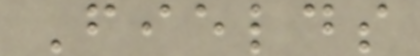Fields
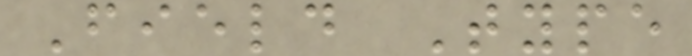Field Type
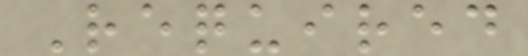Required
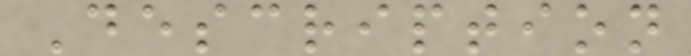Description
